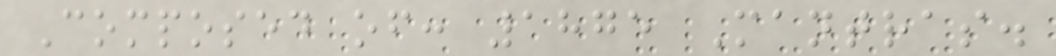Composed of: 1875 Mantras.
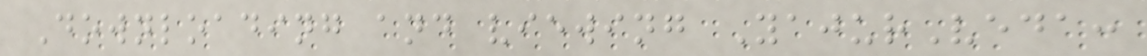Downloading and viewing YajurVeda:
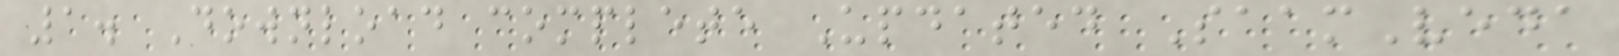1. Download complete Updated SaamVeda
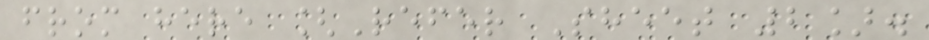from here [Refer Sheet 2].
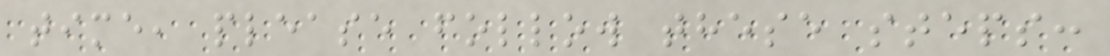time, please follow these steps:
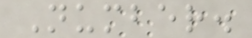Number.
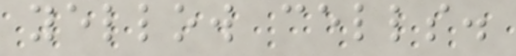yellow cells.
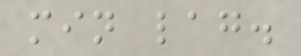min lag.
